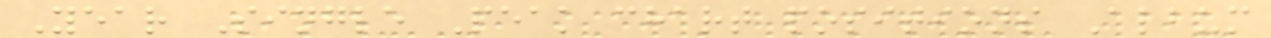Year Single Peak chart positions Album
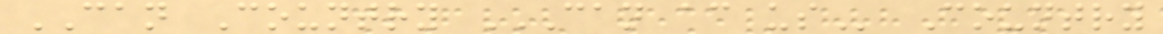CAN Country CAN AC US Country
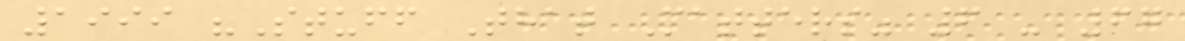1999 "Stuff That Matters" 6 - 67
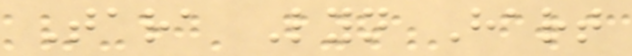Tara Lyn Hart
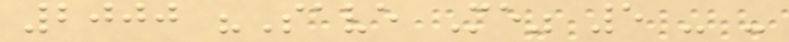2000 "Save Me" 5 - -
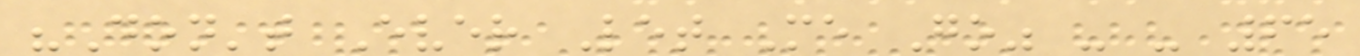"Don't Ever Let Me Go" - - 65
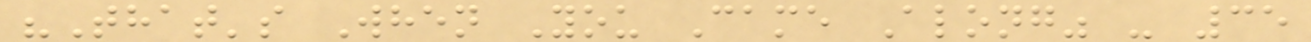"That's When You Came Along" - 35
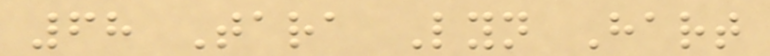68 Tara Lyn Hart
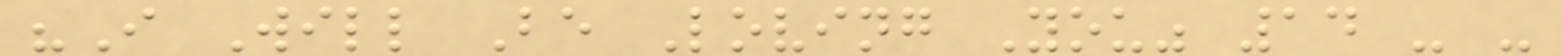"I Will Be Loving You" 14 - -
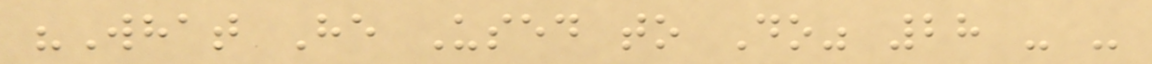"What He Used to Do" 28 - -
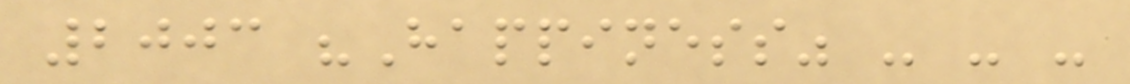2003 "Happiness" - - -
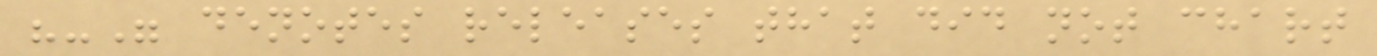"-" denotes releases that did not chart
